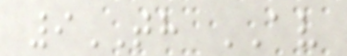9TH AV
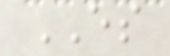ES
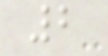2
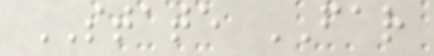STATE FAR
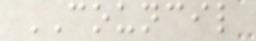COUNCIL
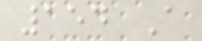154 A
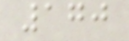170
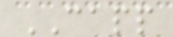CAPP
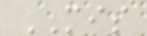MIS
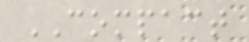COMPACT
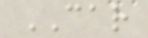CAR
